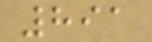891
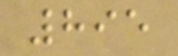895
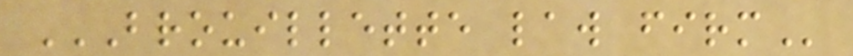BROUILLETTE LAW FIRM
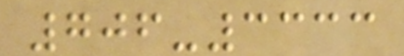706-3333
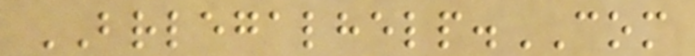BRLEGALHELP.COM
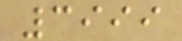3999
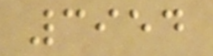3954
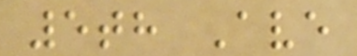5th Ave
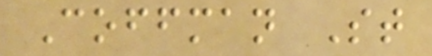Coffman St
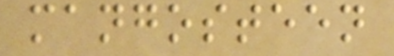mangosteen
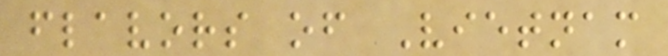flavors of Vietnam
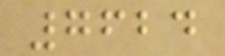7624
